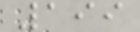199
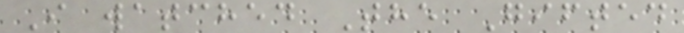I watched The Gifted
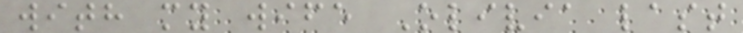with my wife Olivia last
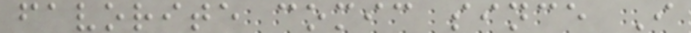favorite comic since I
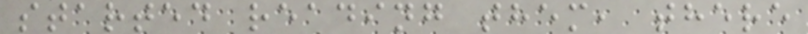started reading them, there
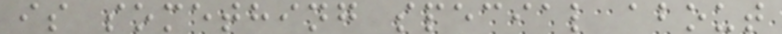is something special about
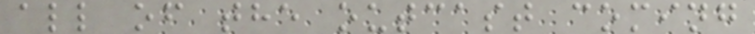all of the outcast coming
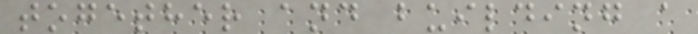together and building a
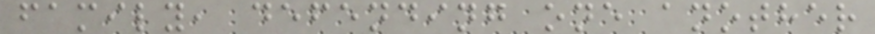family, defending one another
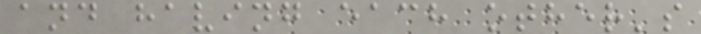and having each other's
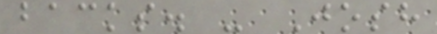backs. - Josh
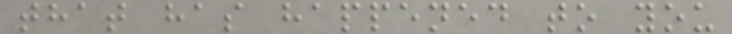that has happened to you
